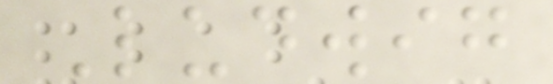Ludwig
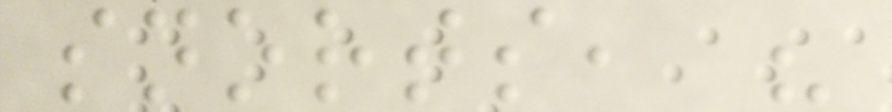snorts, "
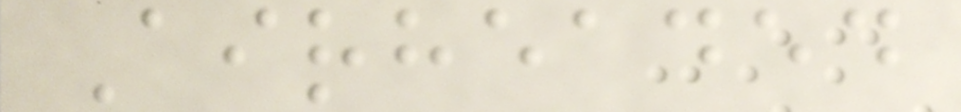Airheaded
